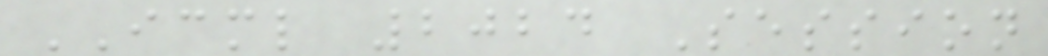ICML 2024 Session
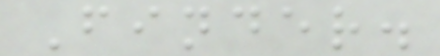Finder.
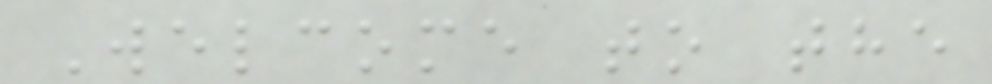Welcome to the
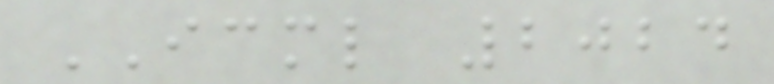ICML 2024
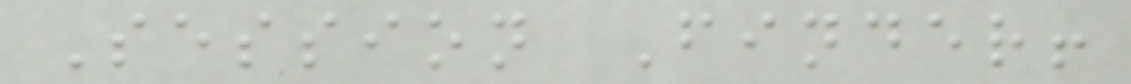Session Finder!
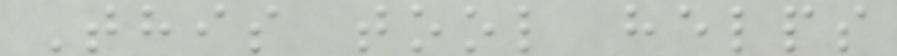This tool helps
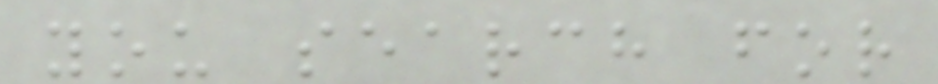you search for
